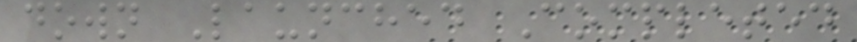down Launched Completed
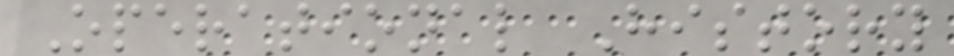Operational History
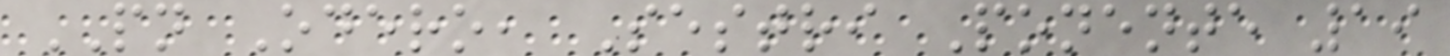PN Odero, Sestri Ponente 19
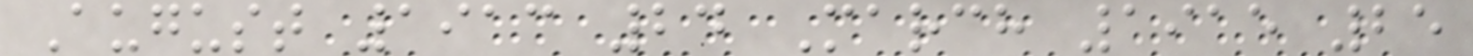August 1913 24 March 1915 25
